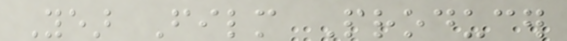Year Film Producer
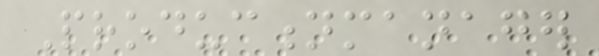Productionmanager
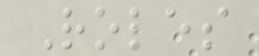Roles
